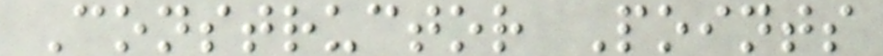Constructor Points
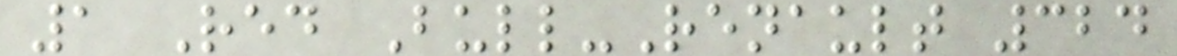1 Red Bull-Renault 324
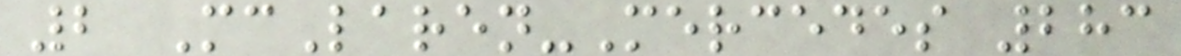2 McLaren-Mercedes 283
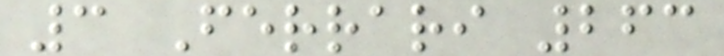3 Ferrari 263
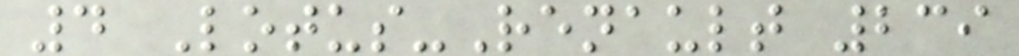4 Lotus-Renault 239
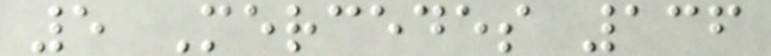5 Mercedes 136
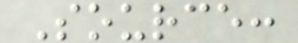Source:
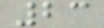23
